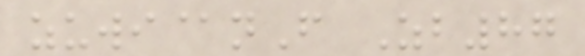zuwi@nF Zb87
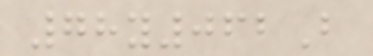78y062B
